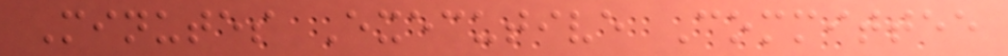Minutes Executive Committee
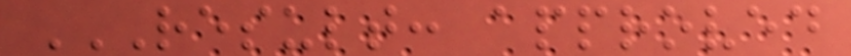RESULT: APPROVED
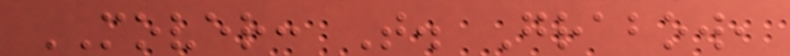MOVER: T. Grabow,
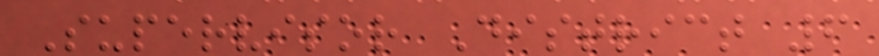Supervisor District 6
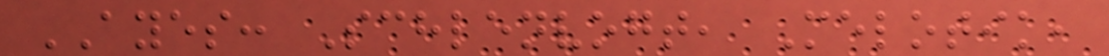AYES: Schlenvogt, Melotik,
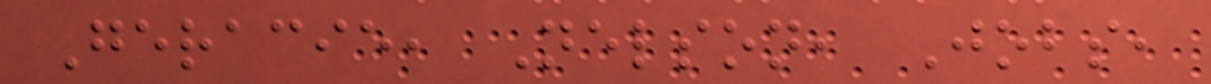Geracie, Nelson, Jobs,
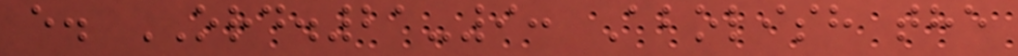e. ORD.21-9: Abolish the
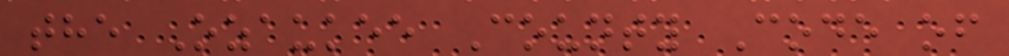the Ozaukee County Code of
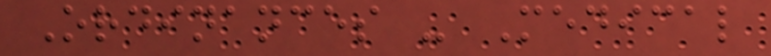Ordinances - Medical
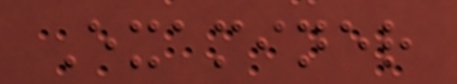Examiner
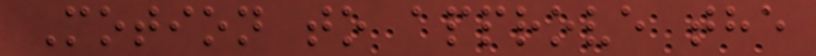Motion to approve the
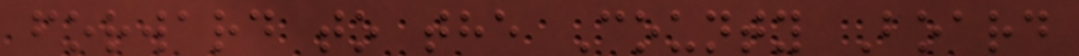forward to the County Board
